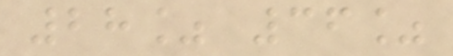28% 36%
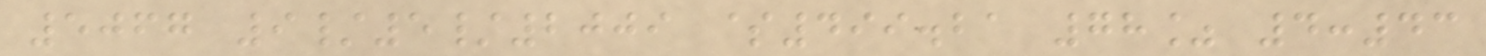5067 9/5/2009 $499.21 78% 4:43
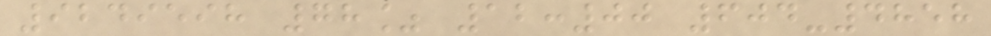9249598 78% 12:00 604-4858
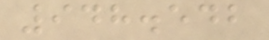948.542
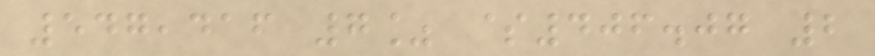547,416 7% $406.07 2
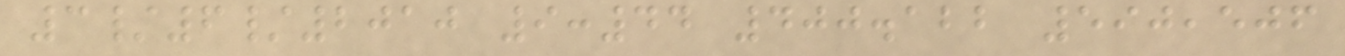3/6/2010 9:44 400.122 590,506
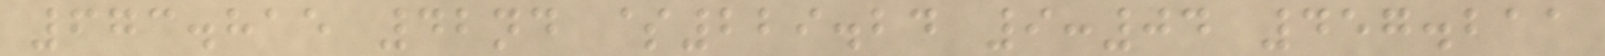673.815 42nd $229.24 9:04 457.211
